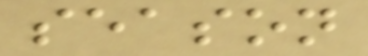season
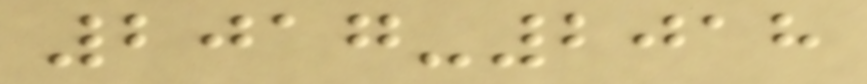2017-2018
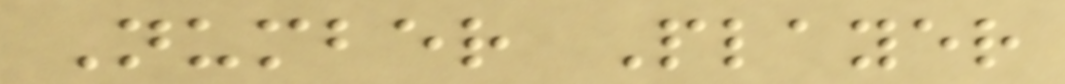Number Player
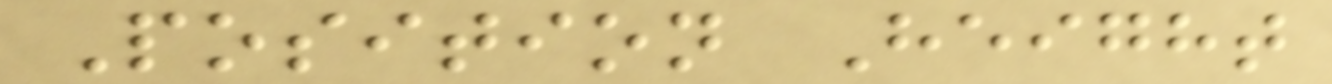Position Height
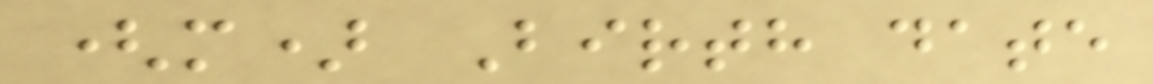(m) Birth date
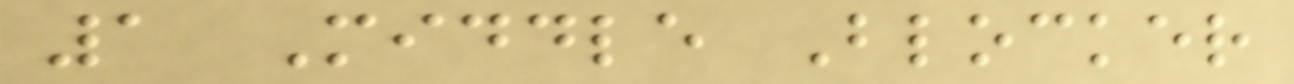1 Middle Blocker
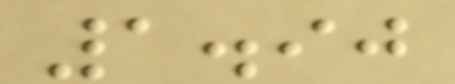1.90
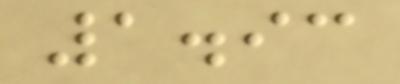1.93
